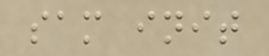sam init
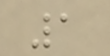1
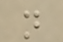n
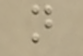n
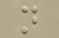n
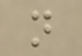n
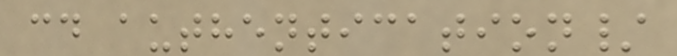cd authentication/
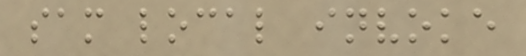sam local invoke
